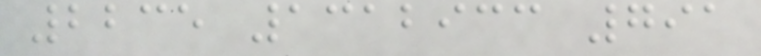2235 1312933 791
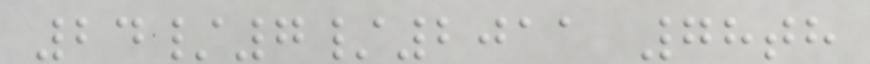24/7/2011 78th
